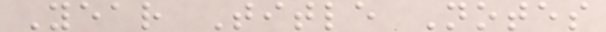Year Title Notes
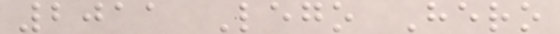2011 Lego Hero
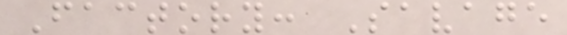Factory: Savage
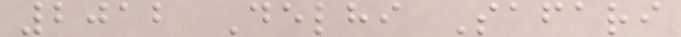2012 Delhi Safari
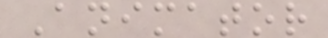Animator
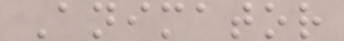Animator
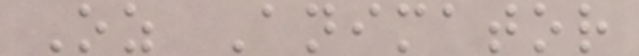Oz Animator
